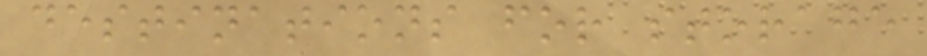destinations for storage
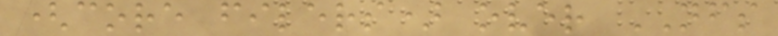(core filers) over NFS
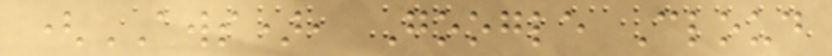(AWS), Google Cloud
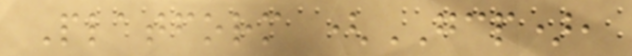Platform (GCP),
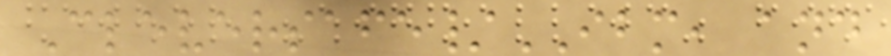Cleversafe/IBM, and
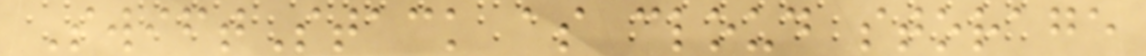SwiftStack as cloud storage
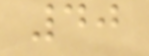40
